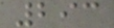293
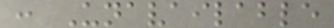: Unavailable
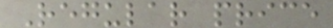Regular price
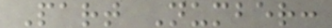Part Number:
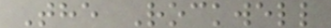The Rockwell
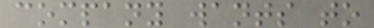company wants to
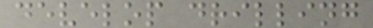develop drilling
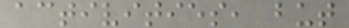activities, but
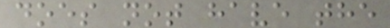does not have the
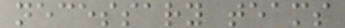necessary teams
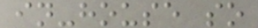in-house so
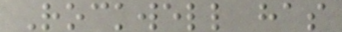Rockwell has
